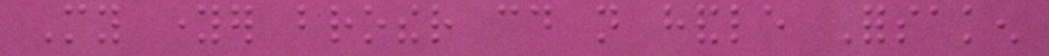My younger brother could not handle Forsaken
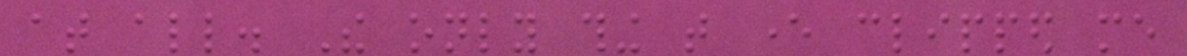at all. The only thing that ever clipped me
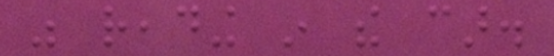was reading in the car.
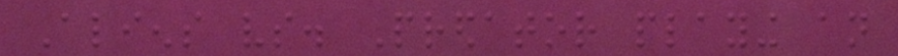Aliens vs. Predator playing an
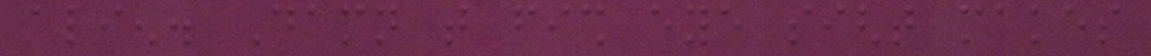alien. Damn that fish eye sight makes
